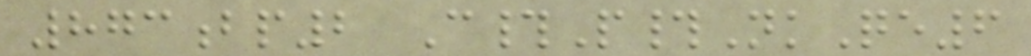873bp2 C#P#NkQe6
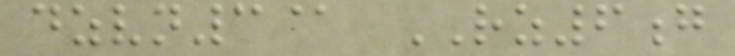dzvn3@ RZ6g
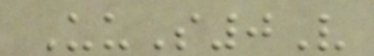UuS0V
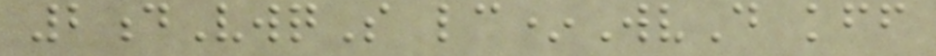2dVwqS lc*WvD kff
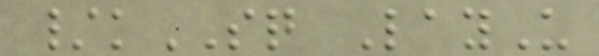/kSQ LayU
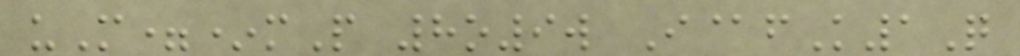uM=*mP 8o9w I@fK1Q
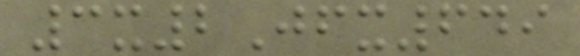3x2Jfx649
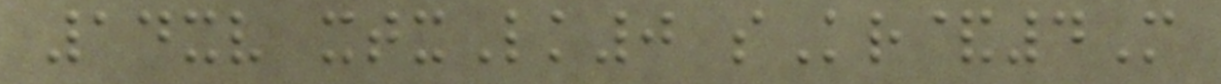14xv xtxLk0 sKr&4M
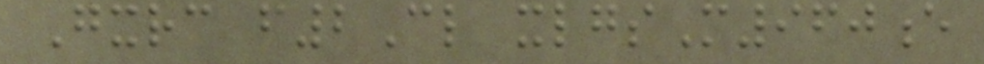Gxrc f2Cl xlgsM960e
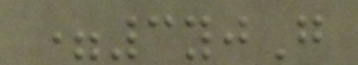=3yjG
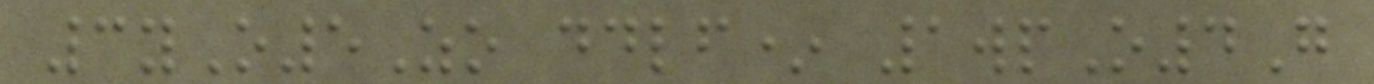3yO5Zo ddlf* 1wpO4G
